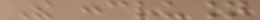The conclusion
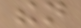then
